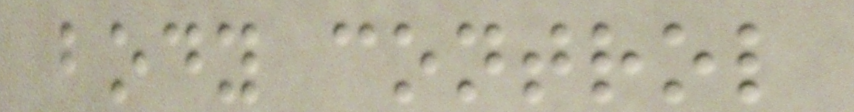body control
